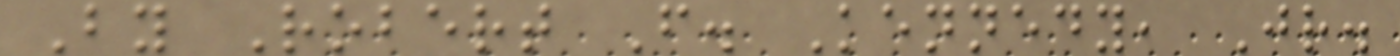By Robert F. Kennedy, Jr.
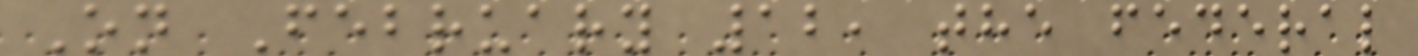On February 12, the federal
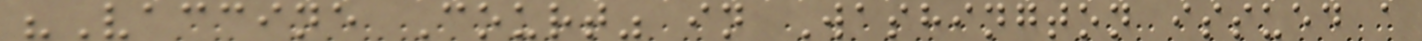"Vaccine Court" in Washington issued a
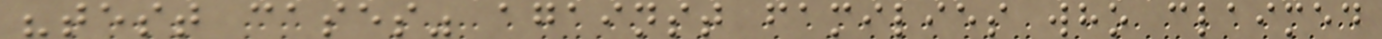"test cases" against families who claimed
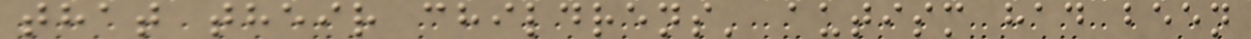that their childrens' autism had been
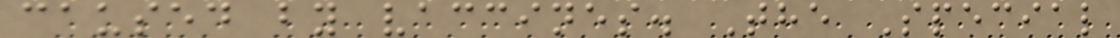caused by vaccines. The Special
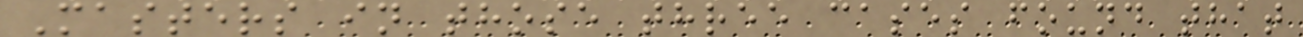Masters in those three cases found that
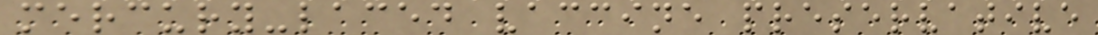mercury-laced vaccine preservative
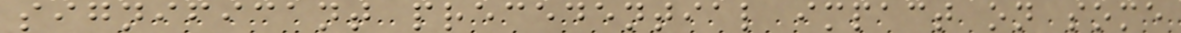significant precedential impact on some
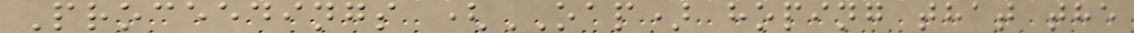Proceedings (OAP) hoping that the
